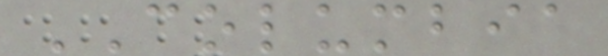COLUMBIA
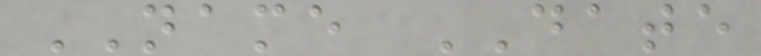NAME DATE
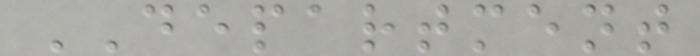DEPARTMENT
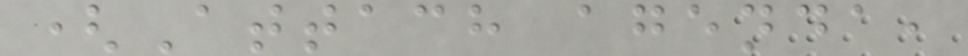(Attach agenda,
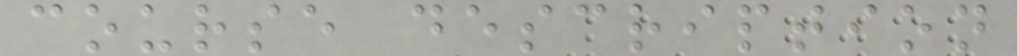course description
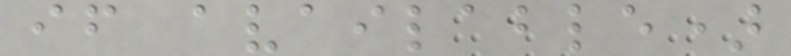if available)
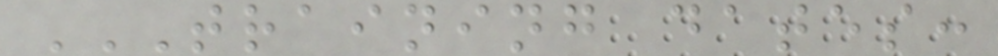TRAINING DATES:
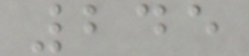245
